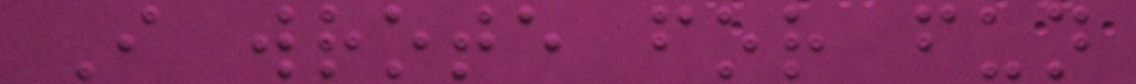I wrote for fun
